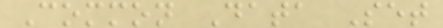Common Data Set
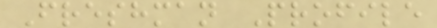Freshman Profile
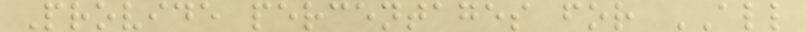Provide percentages for ALL
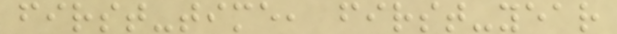first-time, first-year
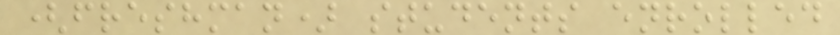(freshman) students enrolled
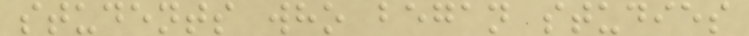students who began studies
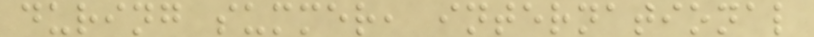during summer, international
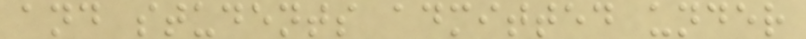and students admitted under
